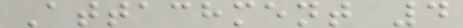Attachment 4
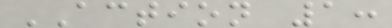ACTION 1:
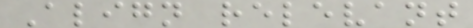Align relevant
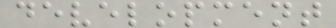development
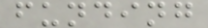funding
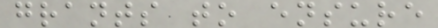grants to ensure
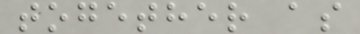together as
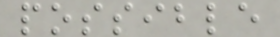possible
